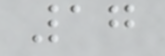17
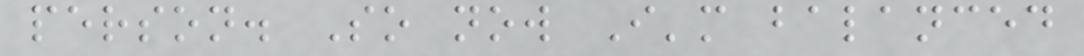person. So now I'm balanced
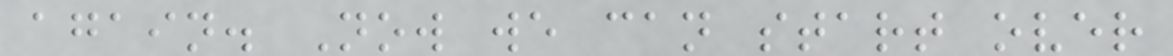again. Now we can start over
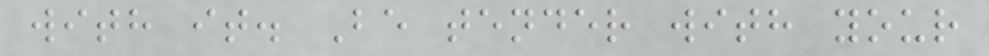with it. Be tender with your
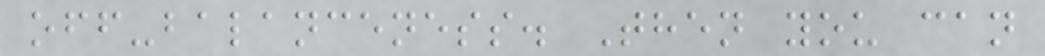off-balanceness. Then you can
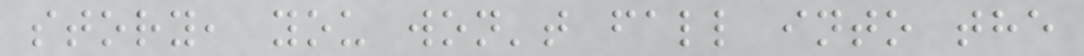story, you won't fall into the
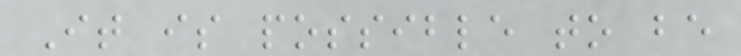It is possible to be
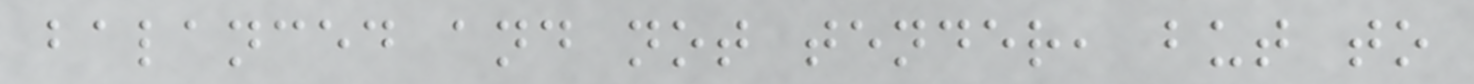balanced and not tender, but to
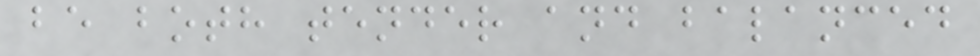be both tender and balanced
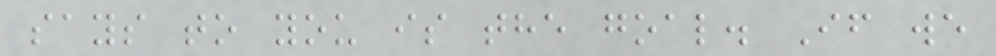says to you is the goal. If we
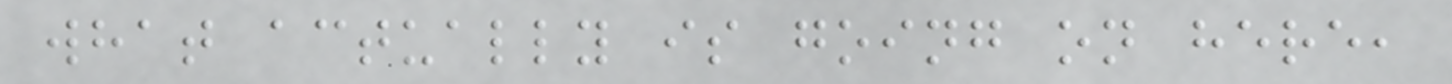what actually is going on here,
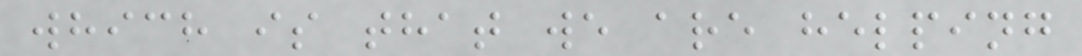which is that we are helping
